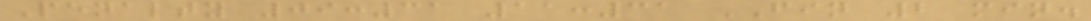Penalty 09:31 11:31 FIN 2 min.
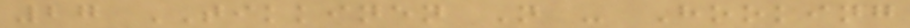27 TIKKINEN N - Hooking
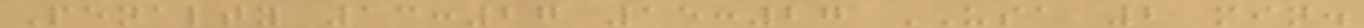Penalty 13:27 15:27 USA 2 min.
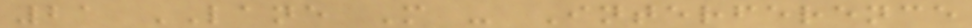21 LANE M - Interference
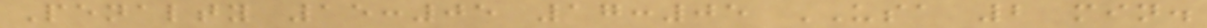Penalty 15:05 17:05 USA 2 min.
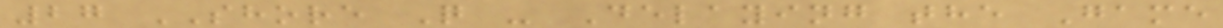27 SHORE Q - Delaying the Game
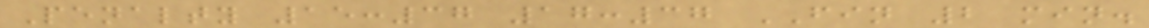Penalty 15:37 17:37 FIN 2 min.
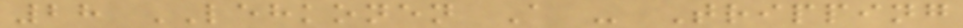28 LEHKONEN A - Tripping
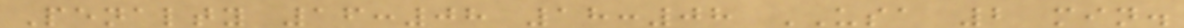Penalty 16:08 18:08 USA 2 min.
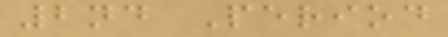2nd Period
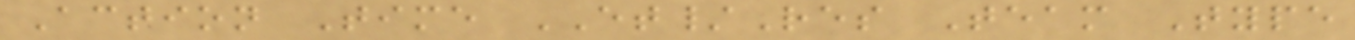Action Time ET/Res Team Type
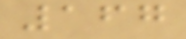167
